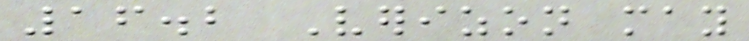16.2 Verizon may
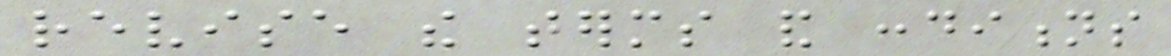revise the terms and conditions
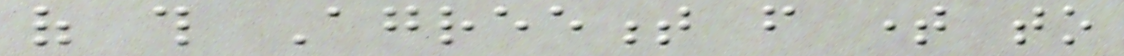of this Agreement from time to
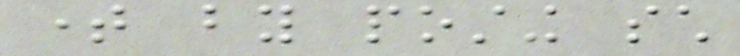time by posting such
